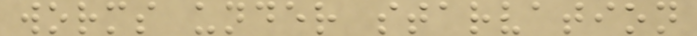worms under starvation
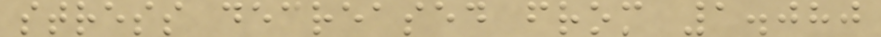stress decreased from 1.080
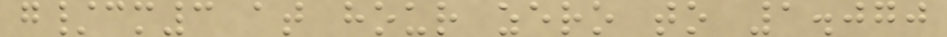g/cm3 at hour zero to 1.070
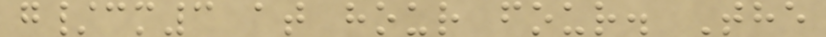g/cm3 at hour four. The
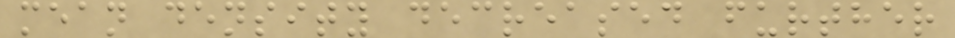mean density decreased further
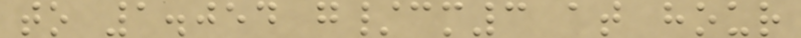to 1.054 g/cm3 at hour
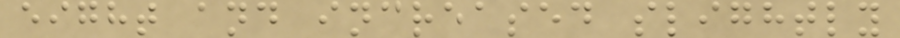eight and increased slightly
